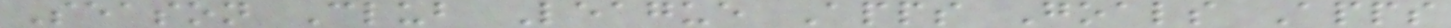Season Club League Apps Goals Apps
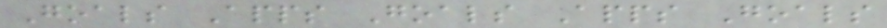Goals Apps Goals Apps Goals
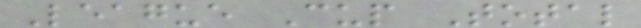League Cup Total
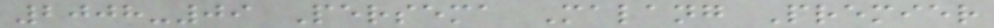2008-09 Persema Malang Premier
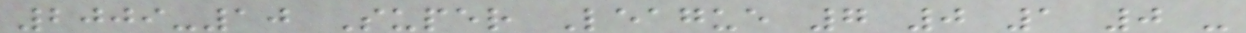2009-10 Super League 7 0 1 0 -
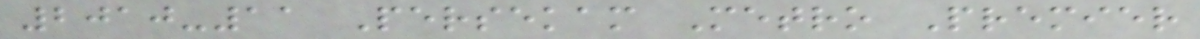2010-11 Persekam Metro Premier
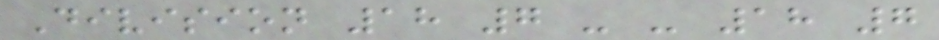Division 18 7 - - 18 7
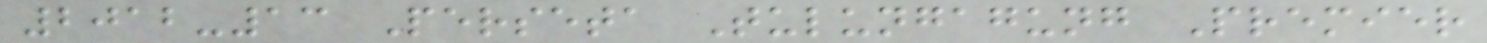2012-13 Perseta Tulungagung Premier
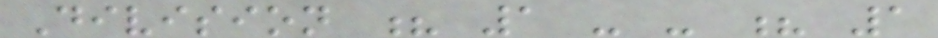Division ? 1 - - ? 1
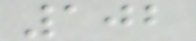102
